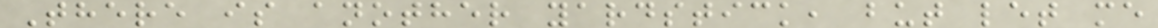There is another yardstick, but let me
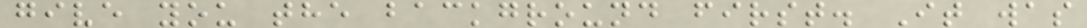give you the background first. It was
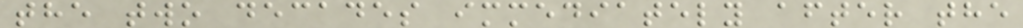the two decades immediately after the
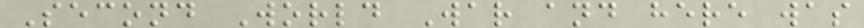Second World War and here was
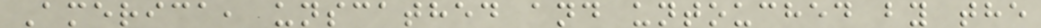America, unscathed and untouched by the
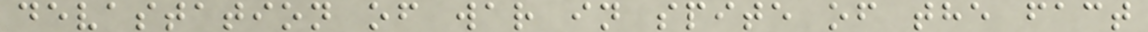devastation of war in spite of the fact
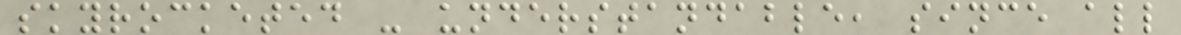skyrocketed - understandable, since all
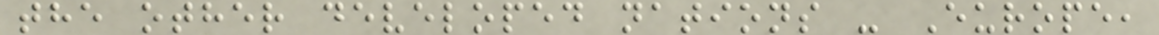the other developed nations - Europe,
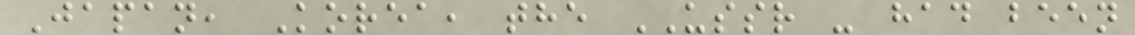Japan, Korea, the USSR - had been
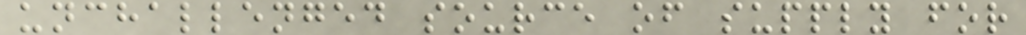unchallenged source of supply for
